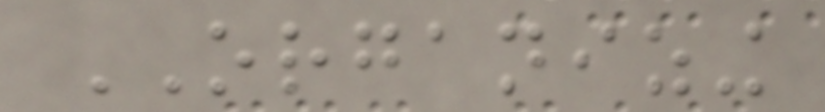ORGANIZING
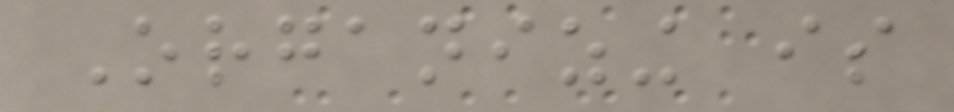Organizing is
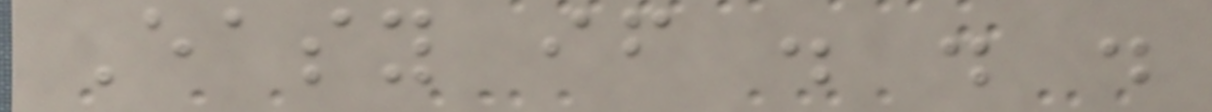Easy if . . .
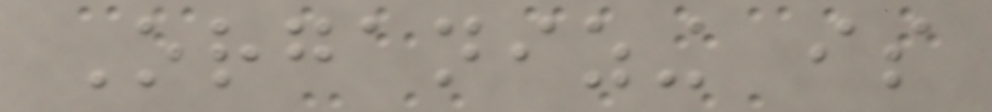Organizing is
